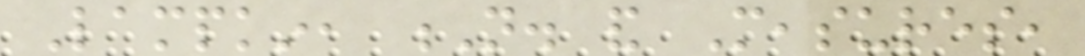Lampkin, N. and Measures,
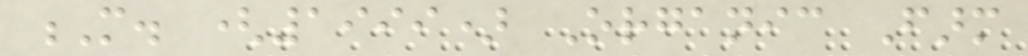M. (1999) Organic Farm
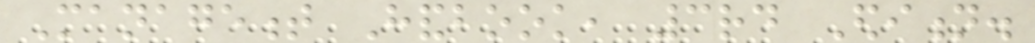Management Handbook, 3rd Edition.
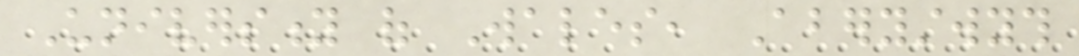University of Wales, Aberystwyth
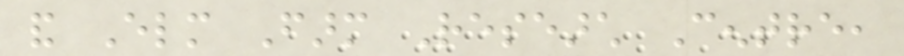and Elm Farm Research Centre,
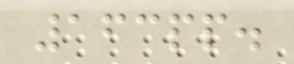163pp.
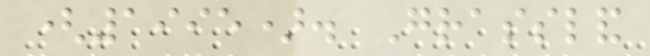(1995). Grassland
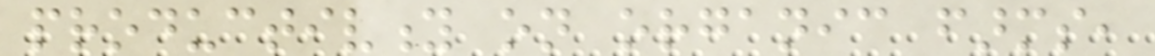productivity on organic farms,
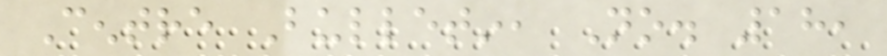Centre Bulletin, No. 18,
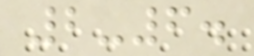2-6.
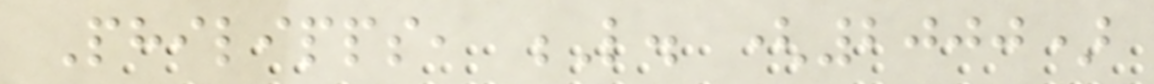Philipps, L. (2000)
